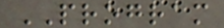PROGRAM
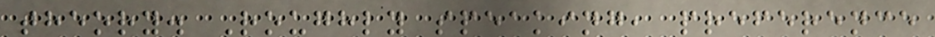theory. Roughly speaking, preference
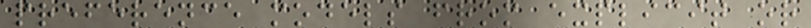preference models from explicit or
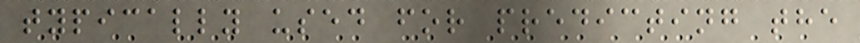typically used for predicting the
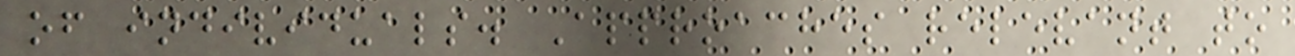of individuals. Approaches relevant to
